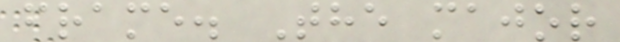frame. The major
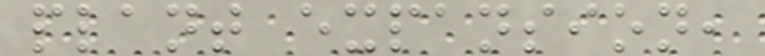plant expansion,
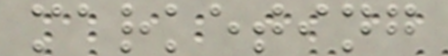marketing
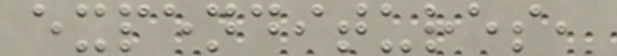expenditures,
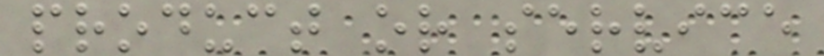product or service
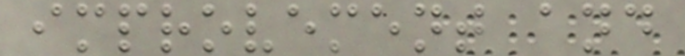improvement and
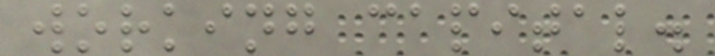working capital.
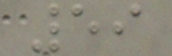59
